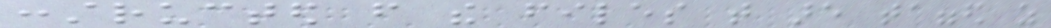constructed from the files that are tagged as
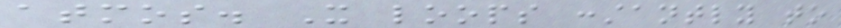atmos. It loops constantly to
